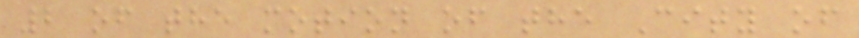2 of the motion of the City of
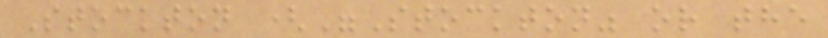Stockton ("Stockton" or the
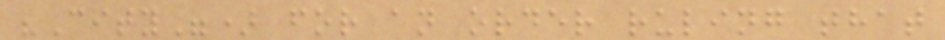"City") for an order ruling that
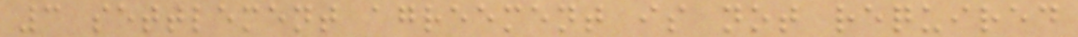3 settlement agreement is not required
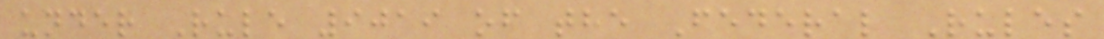under Rule 9019 of the Federal Rules
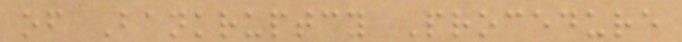of Bankruptcy Procedure
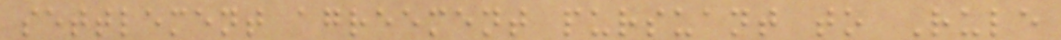settlement agreement pursuant to Rule
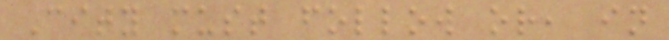City must follow or, in
